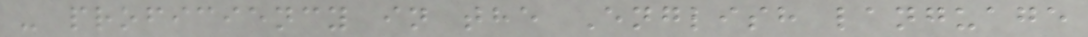- proficiency in the English language
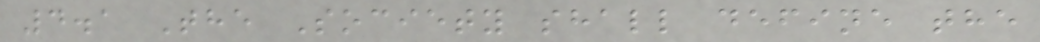4.1 The Society shall define the
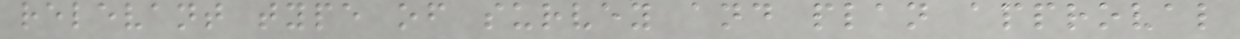relevant type of survey and plan approval
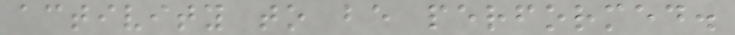activity to be performed.
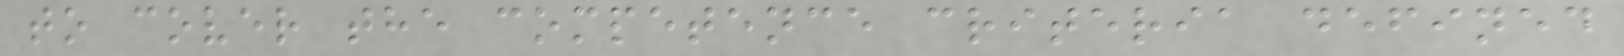to cover the competence criteria defined
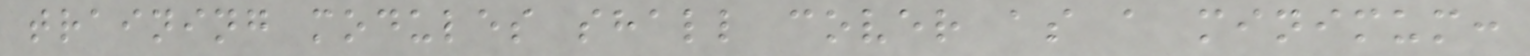training modules shall cover as a minimum:
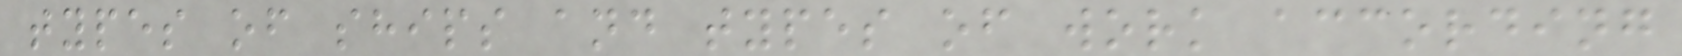types of ships and types of work according
